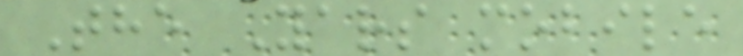The Yars mobile
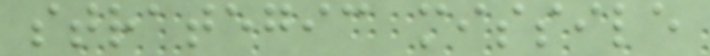strategic missile
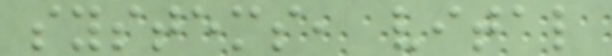systems, vital
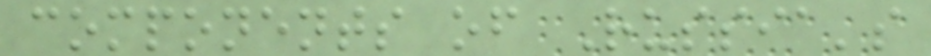components of Russia's
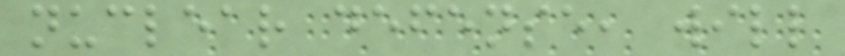nuclear defense, will
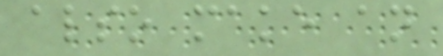also make an
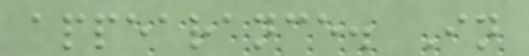appearance. In
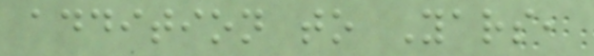addition to Yars,
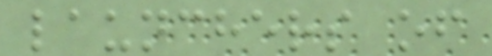launchers of
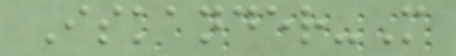Iskander-M
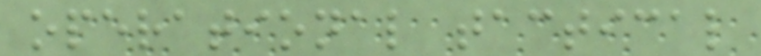operational tactical
